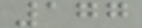177
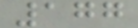177
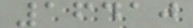16410
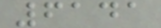6141
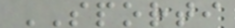SPORTI
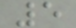5
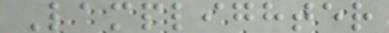Lamplighter
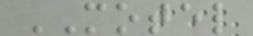MOTEL
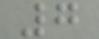7
